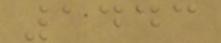1443
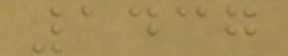1437
